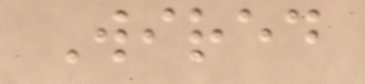Wired
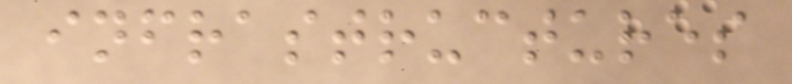infrastructures
